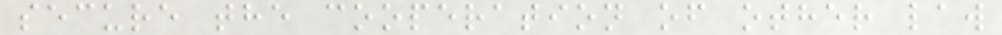secure the cooperation of other law
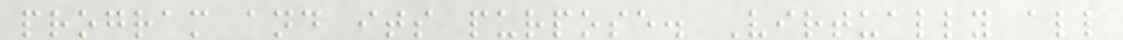program and its purpose. Virtually all
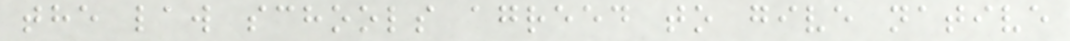the law schools agreed to give native
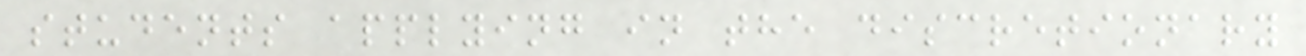students applying in the discretionary
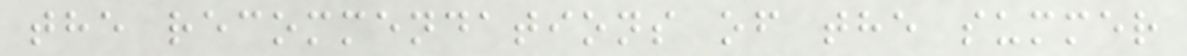the recommendations of the summer
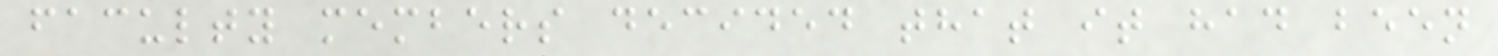faculty members decided that it had been
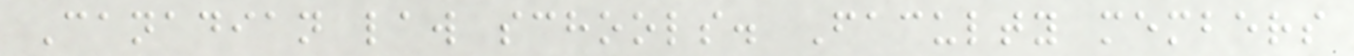Canadian law schools. Faculty members
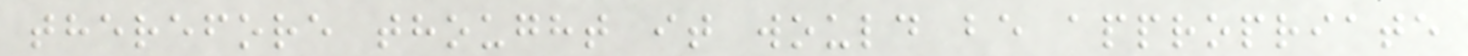therefore thought it would be appropriate
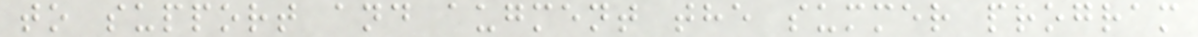to support and augment the summer program
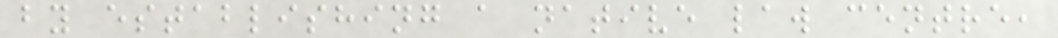by establishing a native law centre,
